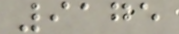9175
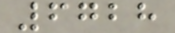6728
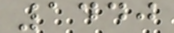1440
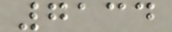7134
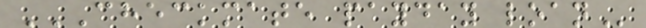CHECKMATE PAYDAY LOAN
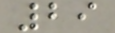29
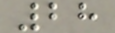28
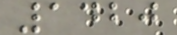1420
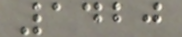1420
